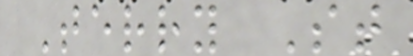Terry St
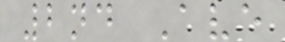2nd Ave
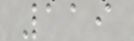119
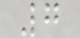7
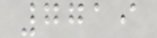7719
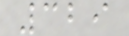329
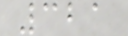321
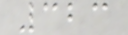323
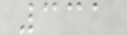331
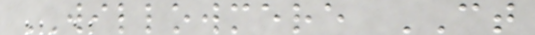WILLOWMERE CT
